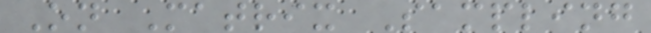On Matrix Sampling
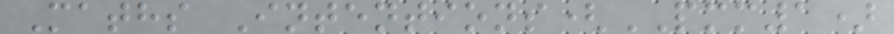Maths Intentions(PMM1)
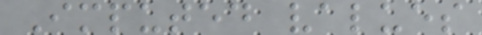Imputed values
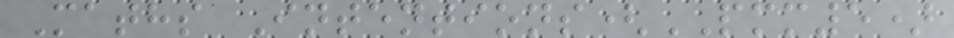Maths Intentions(PMM5)
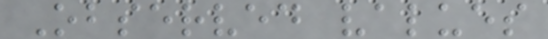Observed values
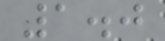1.0
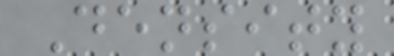Density
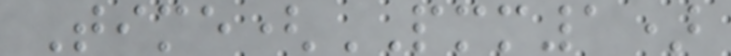Time(PMM1)
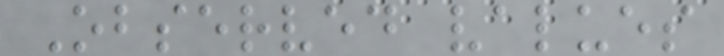Observed values
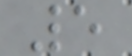5
